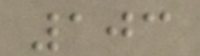103
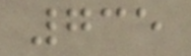735
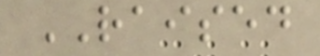RAISED
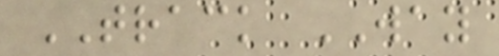TRACK WAY
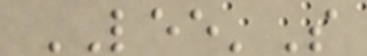LEE'S
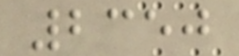2350
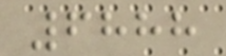6888
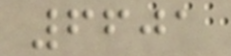6601
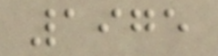1975
